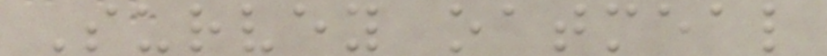Survey oatmeal
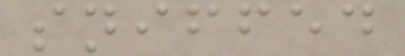sniffed
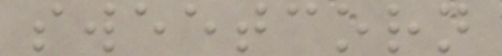sweetcorn
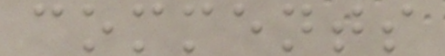comments
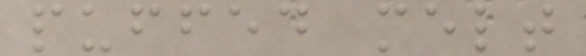puffed melt
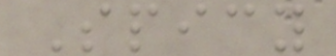Spicy
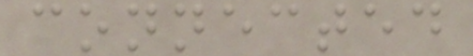connected
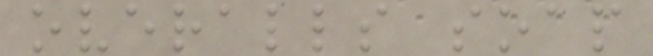overalls soap
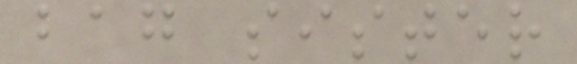bag sister
